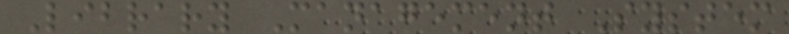Library Management System
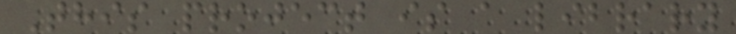This project is a library
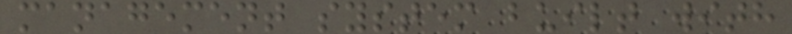management system built with
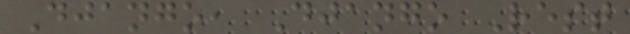Django, Django Rest
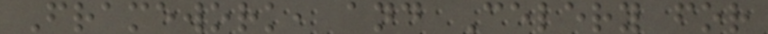Framework, and Celery for
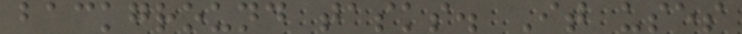background tasks. It uses
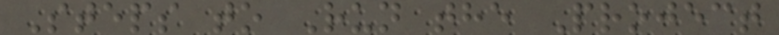Steps to Run the Project
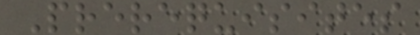Prerequisites
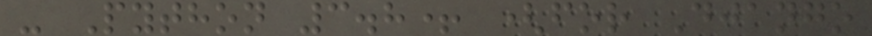- Python 3.8+ (for Django
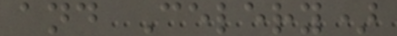and Celery)
